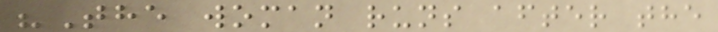"The woman runs after the
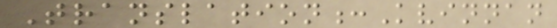Translation:Kvinnan
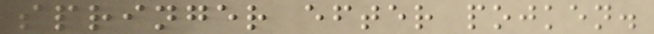springer efter pojken.
